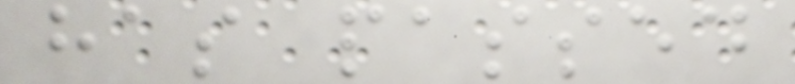has passed
